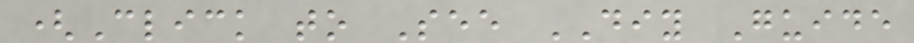(Click to See DIY Guide
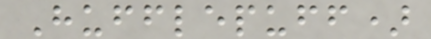Hufflepuff)
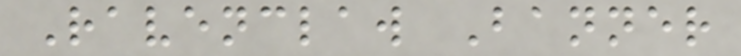Ravenclaw Banner
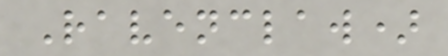Ravenclaw)
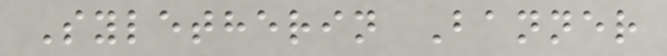Syletherin Banner
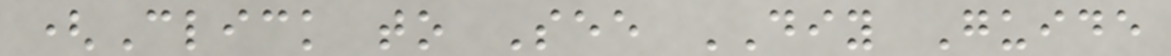(Click to See DIY Guide
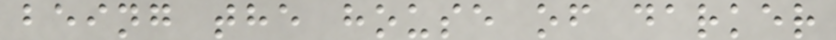being the house of darker
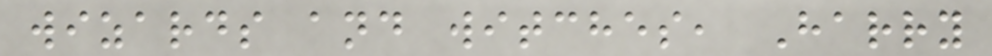wizards and witches, Harry
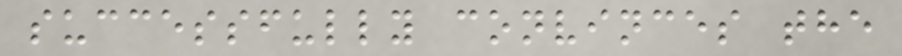successfully convinces the
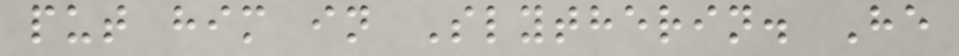put him in Slytherin. He
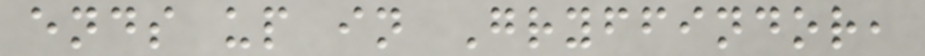ends up in Gryffindor,
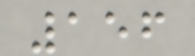156
